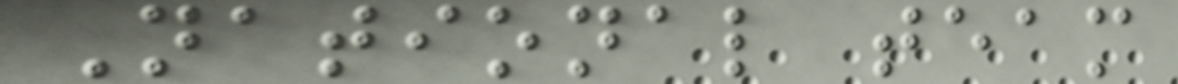National team
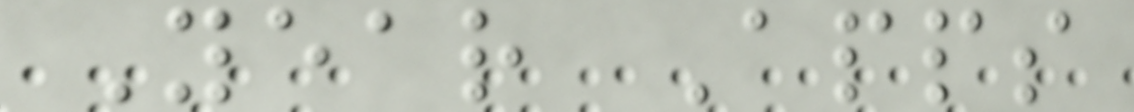Year Apps
